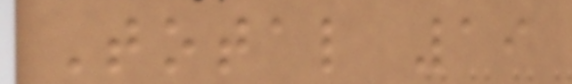Total 19
